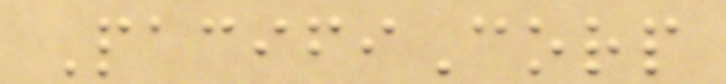PacifiCorp
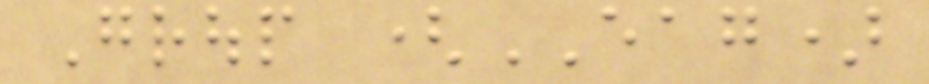Group (EAG)
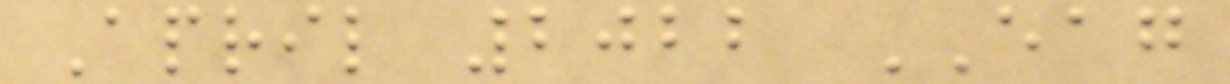April 2022 EAG
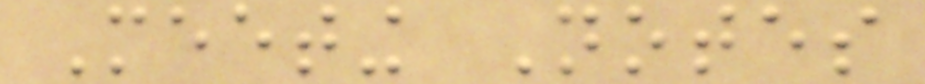Meeting Notes
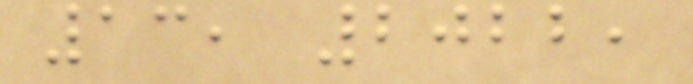13, 2022,
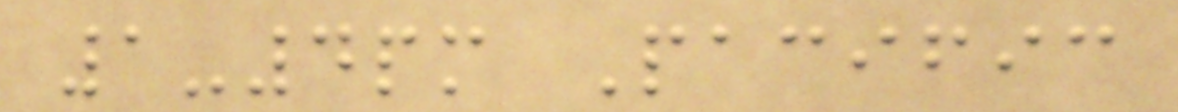1-4pm Pacific
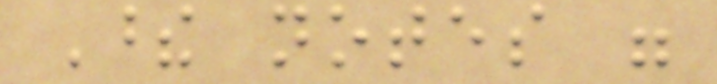These notes were
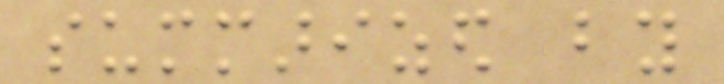summarized by
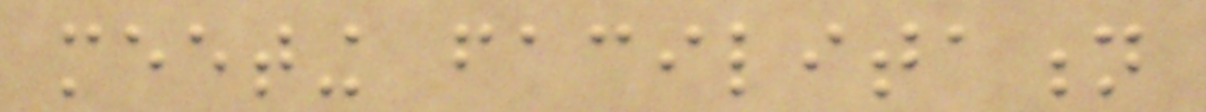meeting facilitation
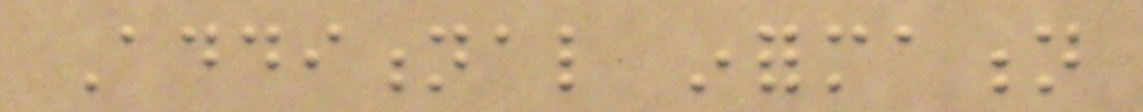Additional information
